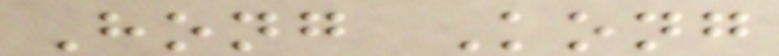Hong Kong
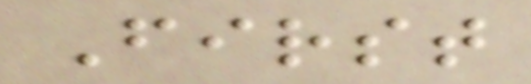First
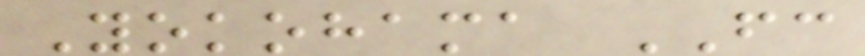Yokohama FC
